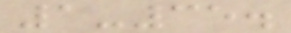1-35.
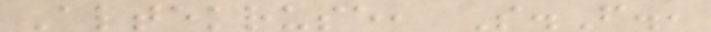Altekruse, S.F.,
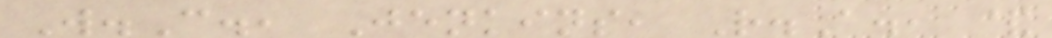W.C., Jenkins, R.A., &
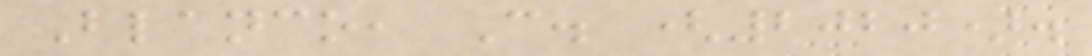Blanco, C. (2020).
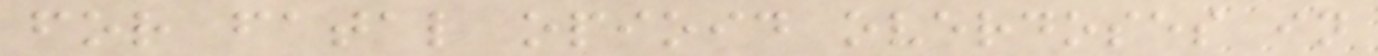for fatal opioid overdoses in
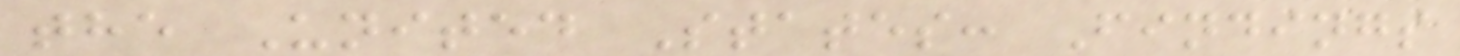the United States: Findings
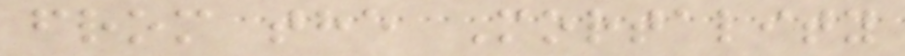from the Mortality
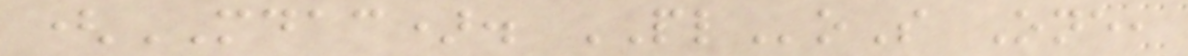(MDAC). PLoS One,
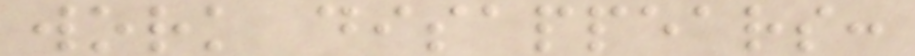work disappears:
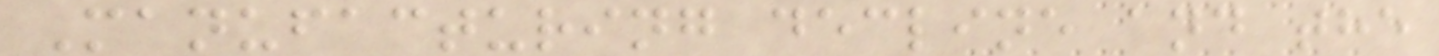Manufacturing decline and the
